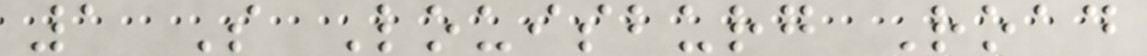1 S Louisburg Road
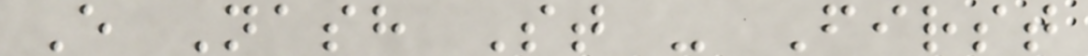E Nash St - First
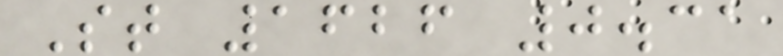St 1626 0.31
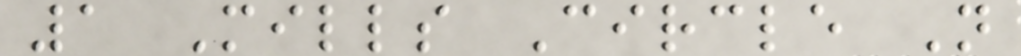1 Mills Circle N
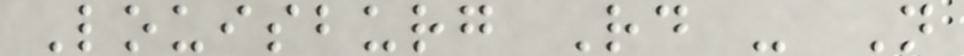Louisburg Rd - N
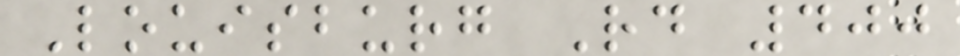Louisburg Rd 400
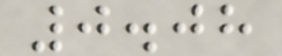0.08
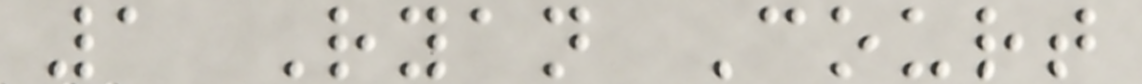1 Ryan Court
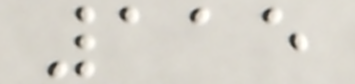115
